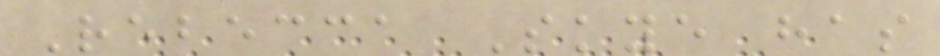Rebecca Skye has
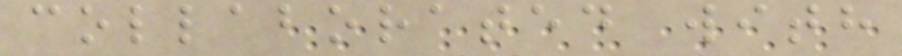collaborated with
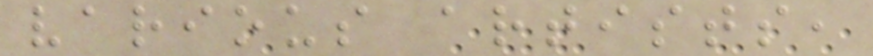various artists,
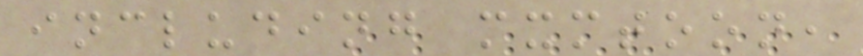including mxmtoon,
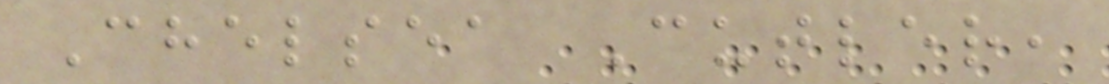Chelsea Cutler,
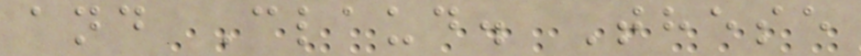and Claud. These
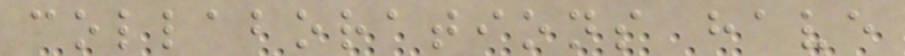collaborations have
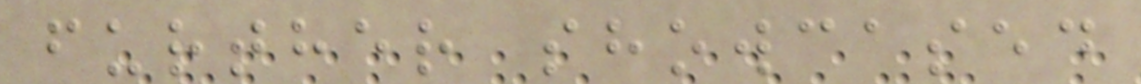further showcased
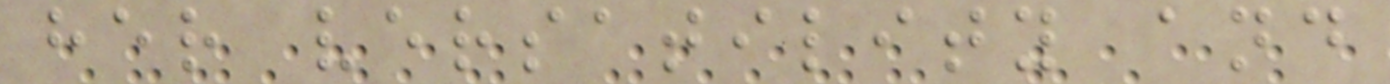her versatility and
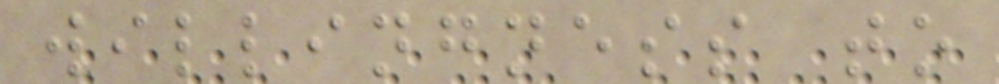willingness to
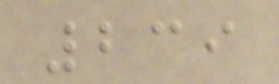239
